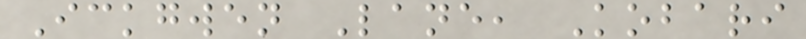Ickgwen Lane, Kobari
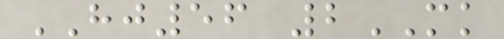HJ56 2MK
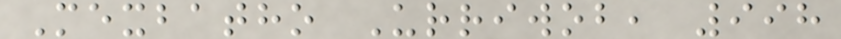Mexbatho Urriwob, 998
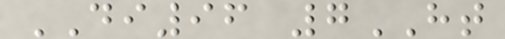DI96 7HT
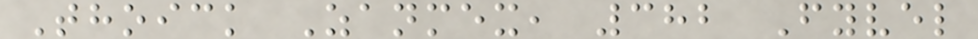Thoick Zanmex, 382 Fyvel
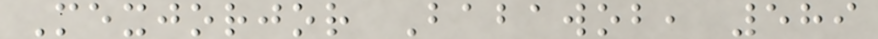Mexjorjor Babawob, 589
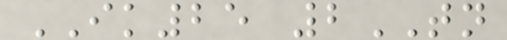IK25 2TN
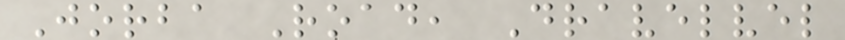Jorba Road, Dravelvel
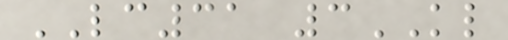LC31 3KL
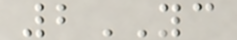2YC
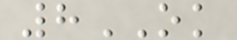8OK
